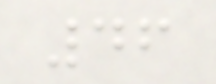46
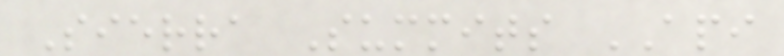Sierra Summits API
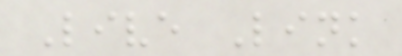Live Link
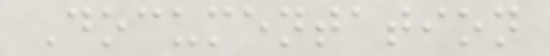Documentation
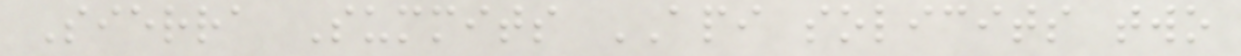Sierra Summits API solicits two
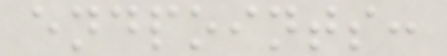endpoints:
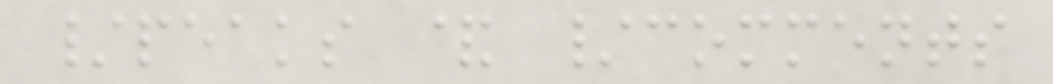/peaks & /comments
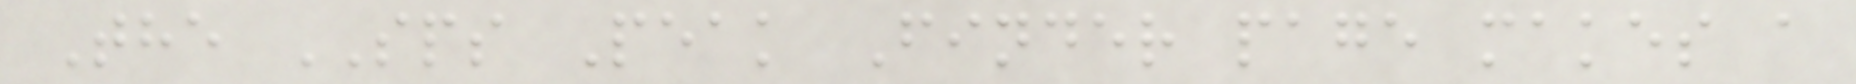The SPS Peak Finder page makes a
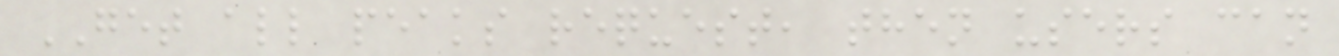GET all peaks request, then users can
